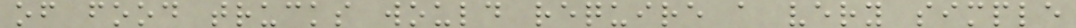of food trucks would require a very simple
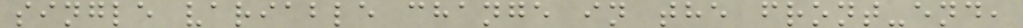single variable change in the front-end,
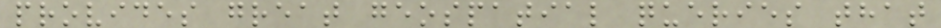provides great geospatial queries that
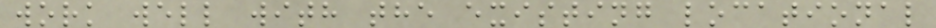work well with the existing locational
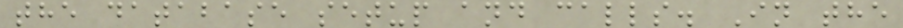the database setup and calls. In the
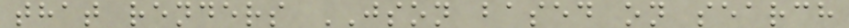that renders JSON based on search
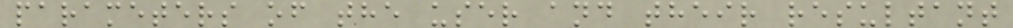parameters of the user and their resultant
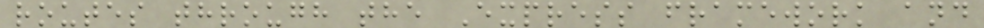routes through the Express framework and
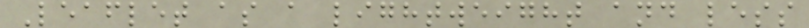Leaflet as a lightweight and less
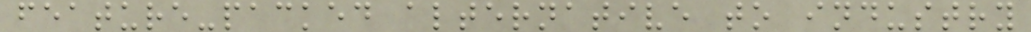feature-packed alternative to industry
